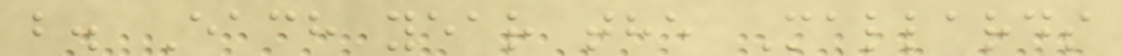b. Each year the Mallards
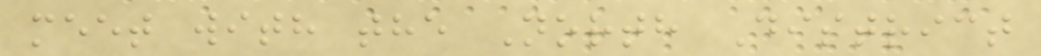meet with the North District
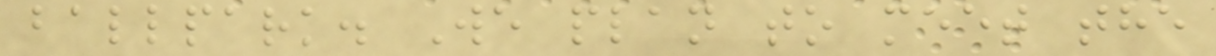ballpark. We plan to meet the
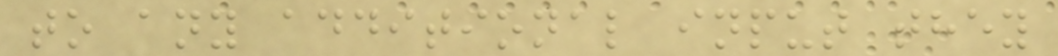to any additional input they
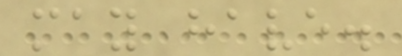may have.
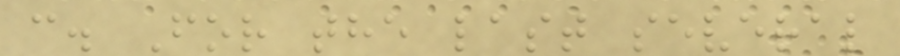c. For the last several
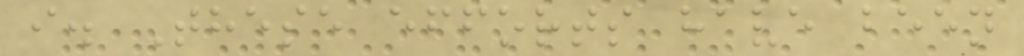i. These efforts have been
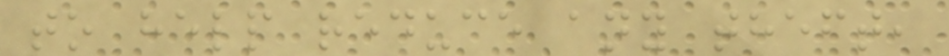to help reduce any theft,
